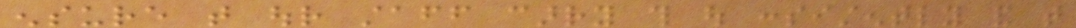ensure that our staff carry this out consistently and that
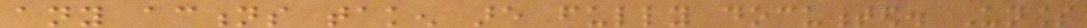any actions taken are fully documented. Unless
